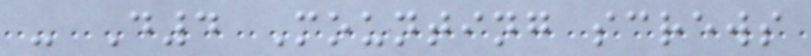- D4 Mounting screws
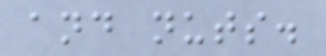and nuts.
